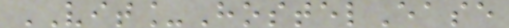VIT_HostelEase
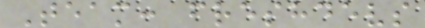Team: freshdevs
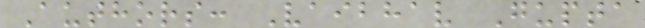Authors: Vaibhav Gupta
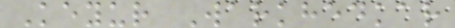Keyur Warkhedkar
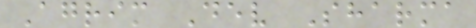Agrim Dev Sharma
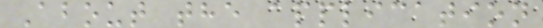About the application
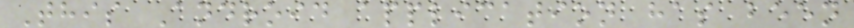This Android application has been
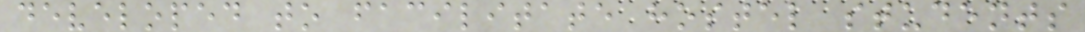developed to facilitate hostel students
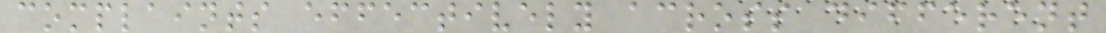complaints effectively across different
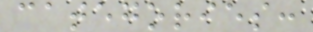categories:
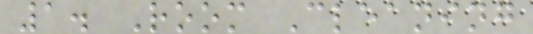1. Room Cleaning
